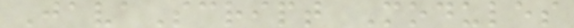JavaScript Modules
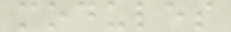modules
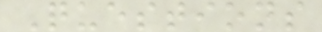Questions
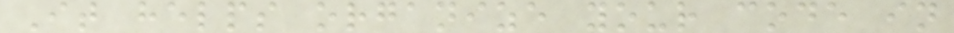It helps organize your code in
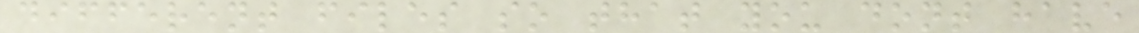different files so that you dont have
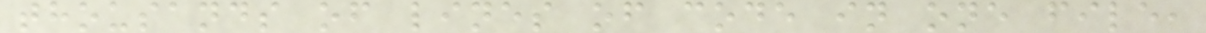thousands of lines of code in one file,
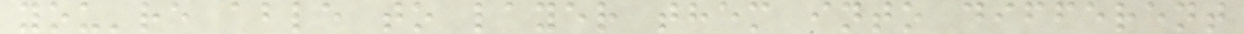you're able to layer them into different
